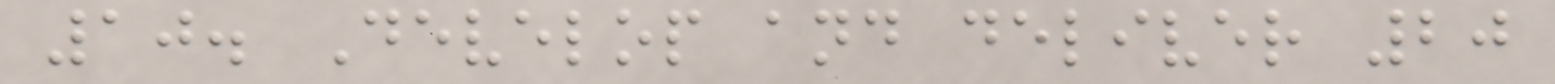10. Develop and deliver 20
